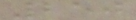250
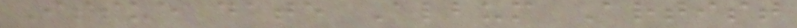Issue date Album Artist
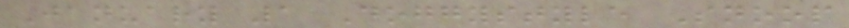January 1 Doggystyle Snoop
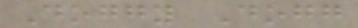Doggy Dogg
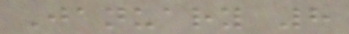January 8
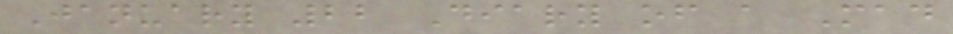January 22 Diary of a Mad
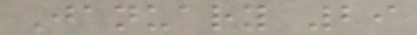January 29
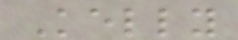Kelly
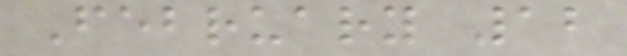February 12
